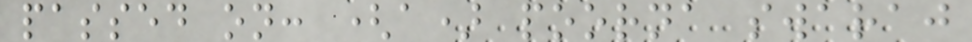passed on: (a) poorna swaraj
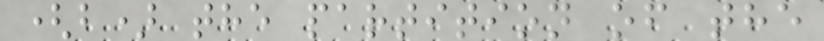(b) the partition of the
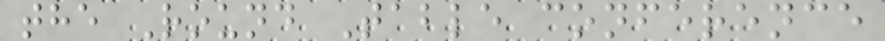the Round Table conference
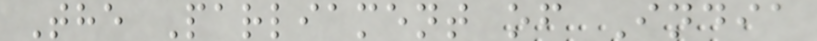The Parliament of India
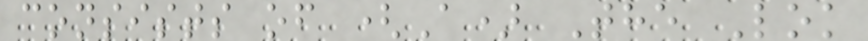consists of (A) The Lok
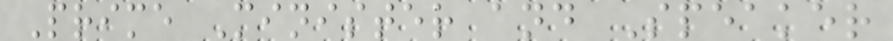Prime Minister and Speaker
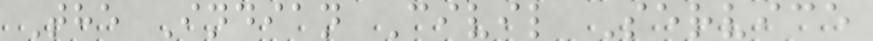The Indian Civil Service
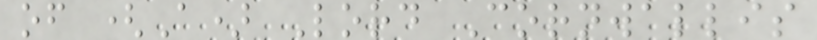of (A) Lord Cornwallis
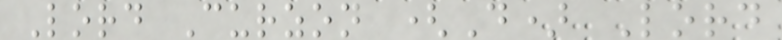Lord Curzon (D) Lord
